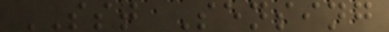SST Sensing
